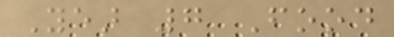Year 7 Food
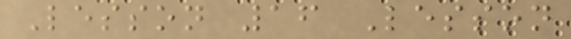Lesson 16 Lesson
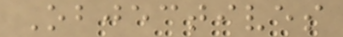Objectives
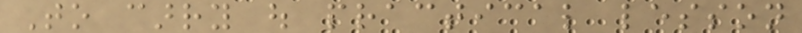To carry out practical lesson
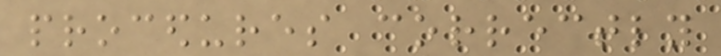procedures correctly
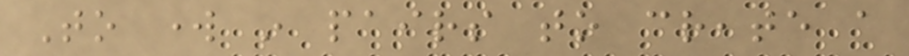To work in pairs to create a
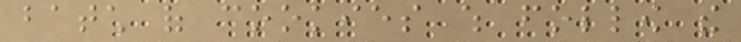batch of cookies which follow the
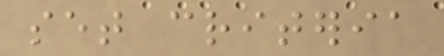set criteria
